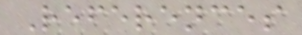References
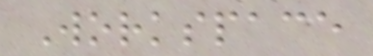Workspace
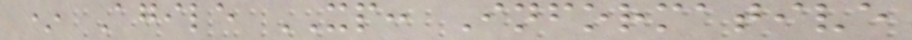* Agile XP: Informative
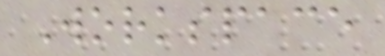Workspace
